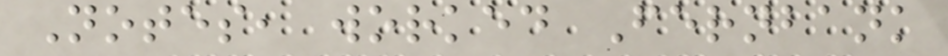Notes, worked Fernbank
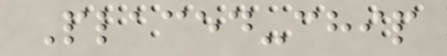Placed-chip
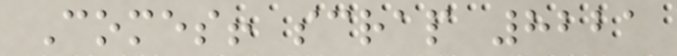Comes! scrap 8221
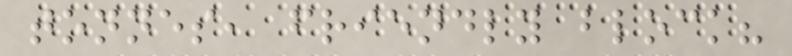tonnes, friendly block?
